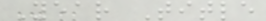Year Title
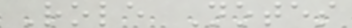Role Notes
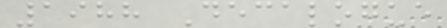1988 Decalogue
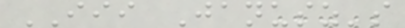III Janusz's
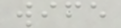wife
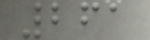261
